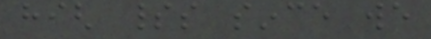high spirits since we
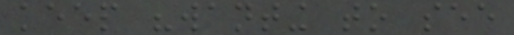keep "wanting to see
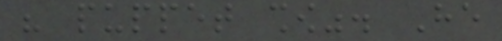his puppet show". He
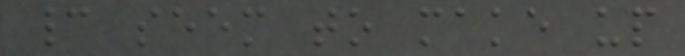cannot seem to make up
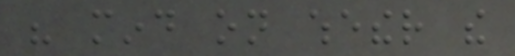his mind on whether the
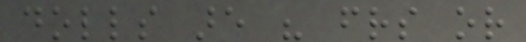dolls are his friends or
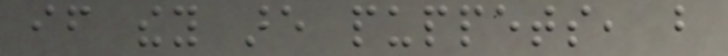if they are puppets, but
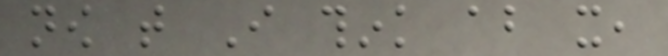now that I think about it,
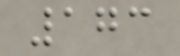173
